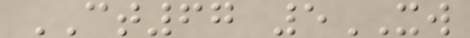CT67 5XW
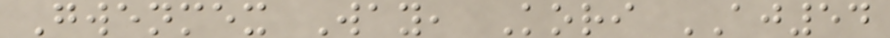Gwenmex Way, Kori AJ54
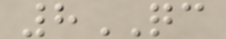8QC
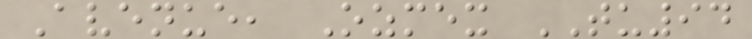Avenue, Ozmex TU94
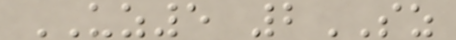UZ5 2SZ
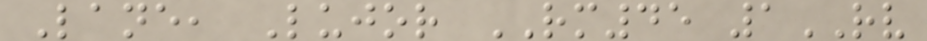Lane, Lujor RM45 1RV
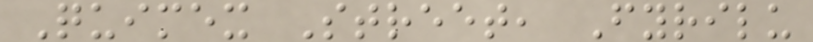Quimex Street, Fyrilu
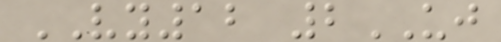VY12 2UJ
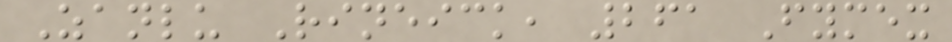Zanlu Rineick, 261 Fymex
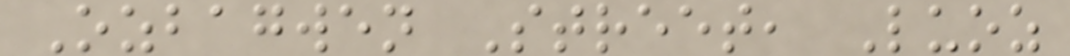Ozbagwen Street, Luoz
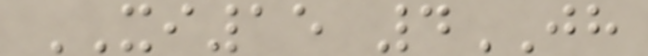XI15 4JH
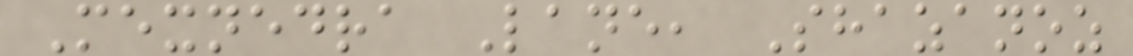Mexnedra Lane, Shazanoz
